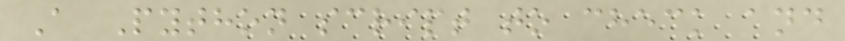A Python script to check and
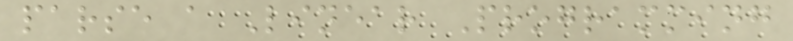parse a Linear Programming
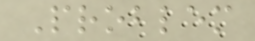Problem
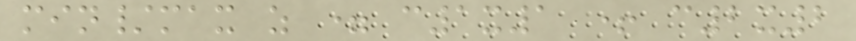min/max z = c1x1 + c2x2
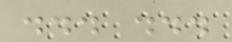... ...
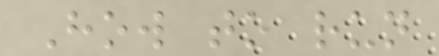How to run
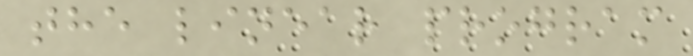the linear program
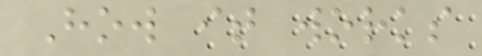How it works
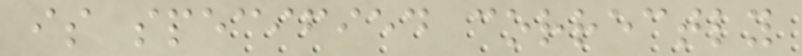is specified correctly
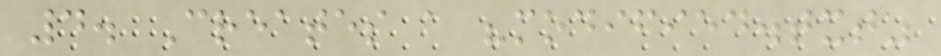4. Creates a "modified.txt"
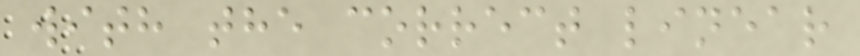with the correct linear
